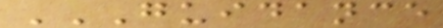GUIDANCE
